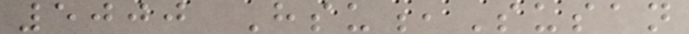5000 Hsu,Susan
